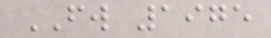FW 1975
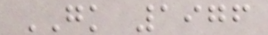GK 1976
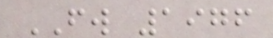FW 1976
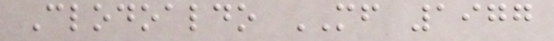Clodoaldo MF 1977
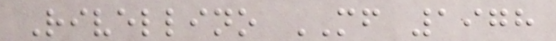Rivellino MF 1978
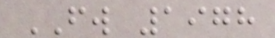FW 1978
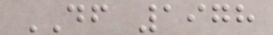DF 1978
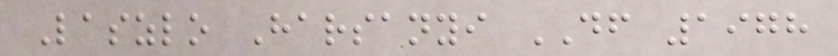Laszlo Harsanyi DF 1978
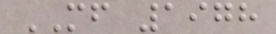MF 1978
